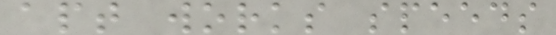apt works speeds
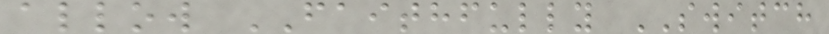allow FAITHFULLY SWITCH
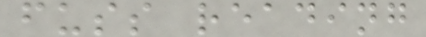fuss reading
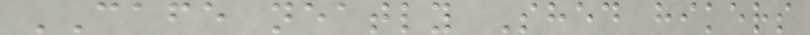CAFE neatly Shed hikers
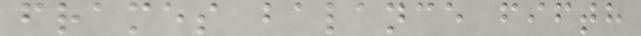frames balance fifth
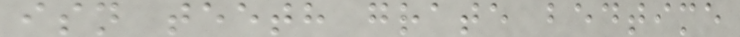isn teeth grate bedtime
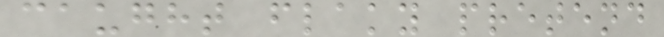caught flaky pretend
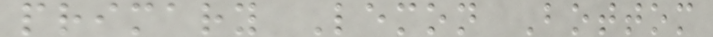primary Lemon Bottom
